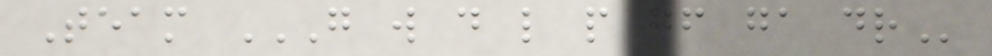Team G W D L P GF GA DR
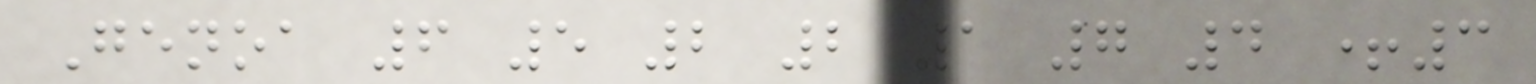Genoa 6 5 2 2 1 7 4 +3
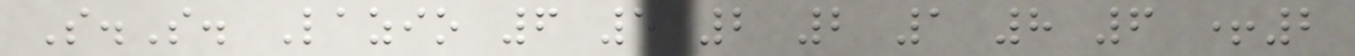S.S. Lazio 6 5 2 2 1 8 6 +2
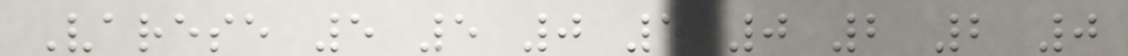Varese 5 5 0 5 0 2 2 0
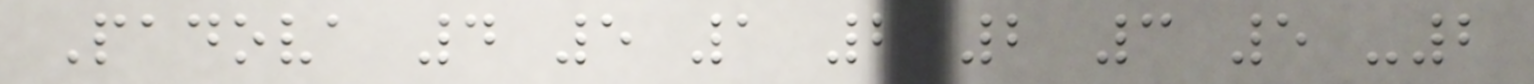Padova 4 5 1 2 2 3 5 -2
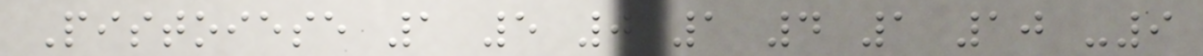Pistoiese 1 5 0 1 4 1 10 -9
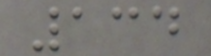134
